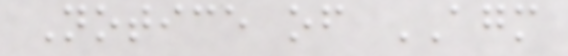Notice of AGM
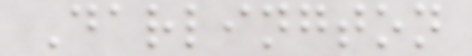Darlington
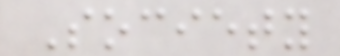Society
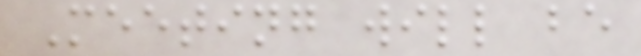Meeting will be
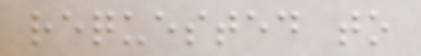requested to
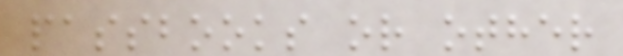passbooks or other
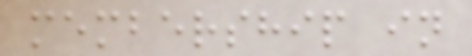membership in
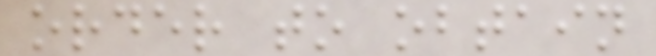order to obtain
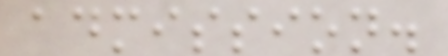admission.
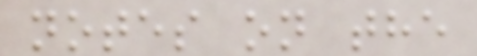notes on the
